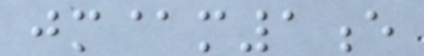jm@m1e
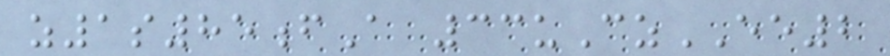z1s85fA 33uCzEE2
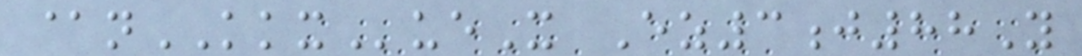@nKKXueX Ez3j88Y
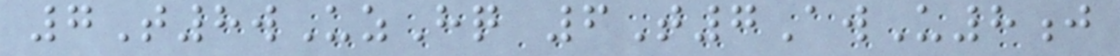7T8wUzHq 6T7AwU8j
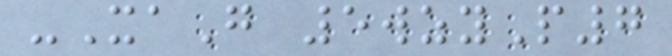-XaG 5wzyP7
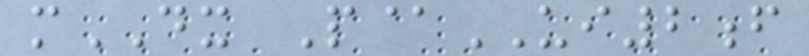mDX P@UI2f
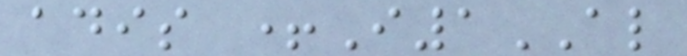adis +I1AL
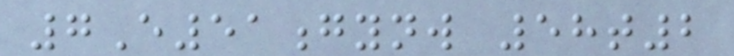7E51gynw 58t2
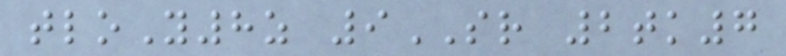tloY8z 9SR 2tk7
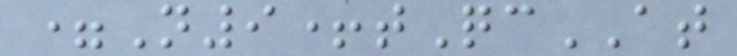=N9+tQcAT
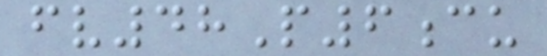fv48P6cu
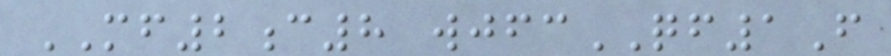MF2c8 wjfcQF1F
